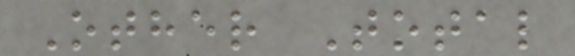Other Total
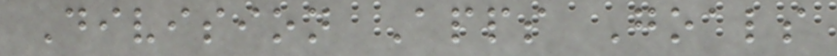Division Apps Goals
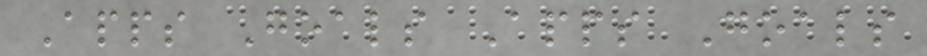Apps Goals Apps Goals
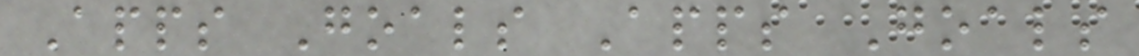Apps Goals Apps Goals
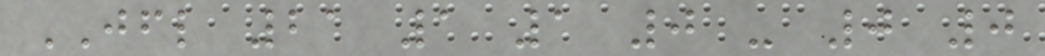JFL 21 1 1 0 - 0 0
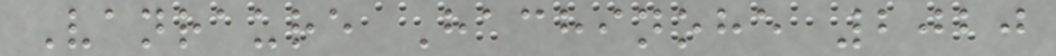Vanraure Hachinohe 2020
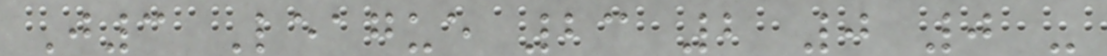J3 League 23 2 0 0 -
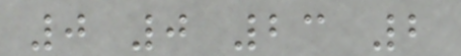0 0 23 2
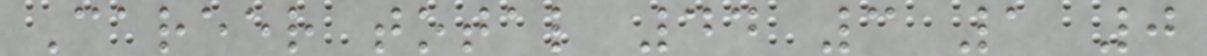Career total 44 3 1 0
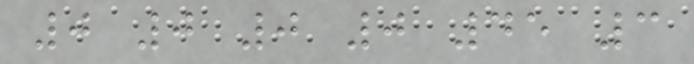0 0 0 0 45 3
